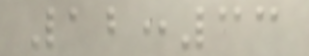12:33
